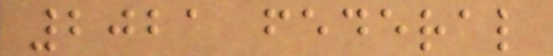2021 federal
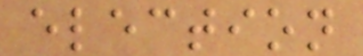election
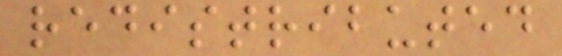redistributed
